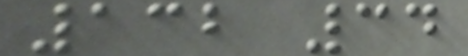132 34
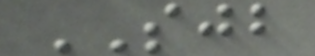SJB
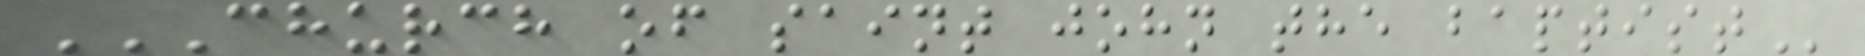CHURCH OF SAINT JOHN THE BAPTIST
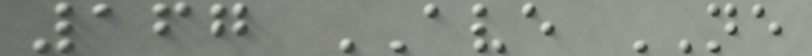167 AVE NE
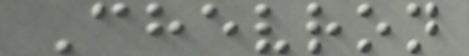Chevron
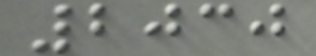2030
